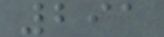291
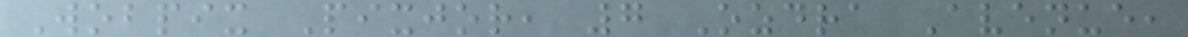Wobpix Pixjor, 7 Ozdra Avenue,
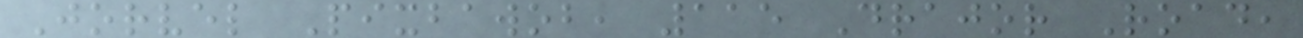Jorvel Pixbawob, 115 Drajor Road,
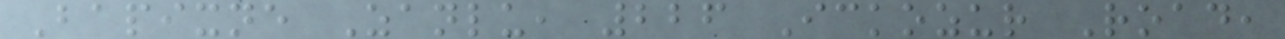Bapixne Zanlu, 226 Ickozur Road,
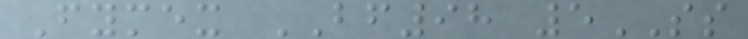Fymex BF98 5SS
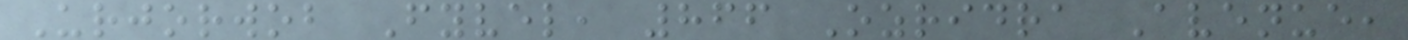Urjorwob Fyvel, 866 Ozridra Avenue,
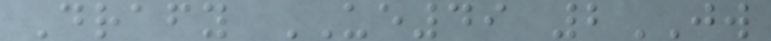Drafy UE49 2JW
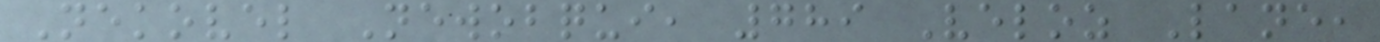Nekovel Newobqui, 789 Veloz Lane,
